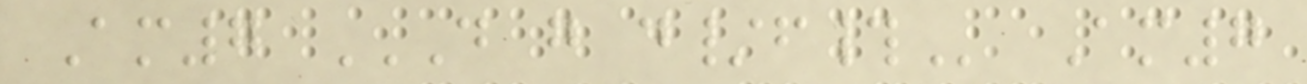Am7 D G D/F# Am7
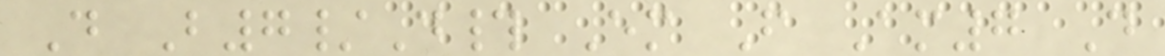D B7/D# Em F Am7 D
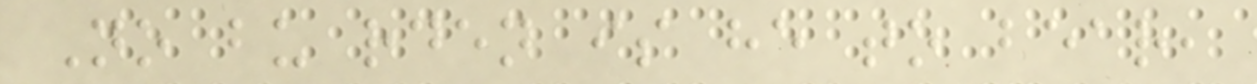No bu rden is he to bear,
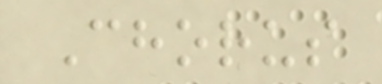Chorus
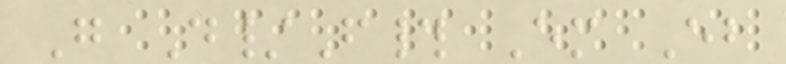G D/F# Em Eb
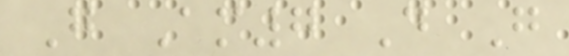G Am7 D G
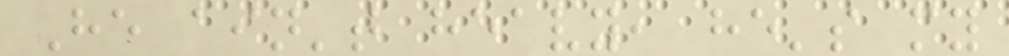He ain't heavy, he's my
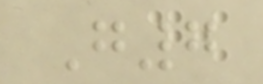G7
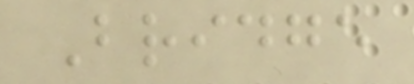Bridge
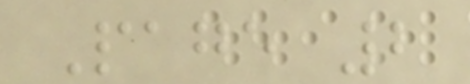Page 2
